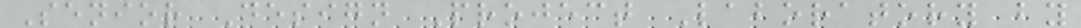Senior Design Project Laboratory by
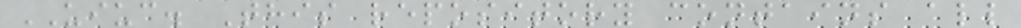UIUC. This repository contains all
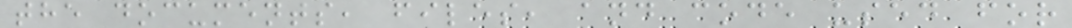the documents, files, and code used for
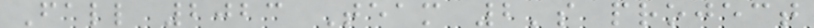Fall 2023 Team 2's project
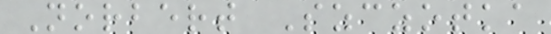Norbert Szczotka
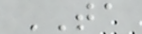TA
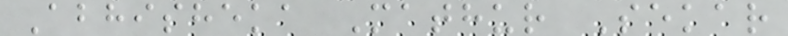Abhisheka Mathur Sekar
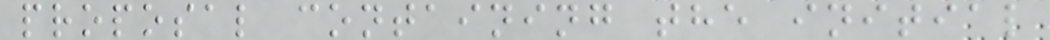proposal containing the initial
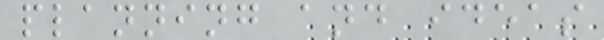planning and ideas
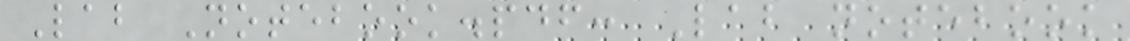Lab Notebook.pdf: Lab notebook
